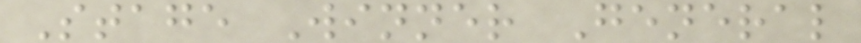Stage Winner General
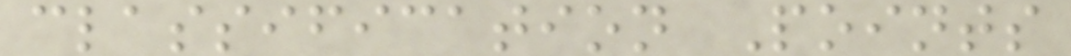classification Points
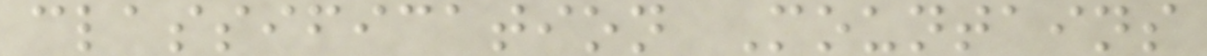classification Mountains
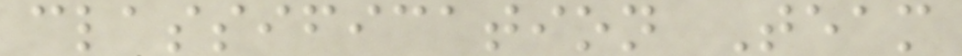classification Team
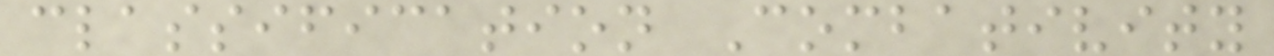classification Combativity
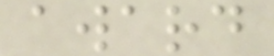award
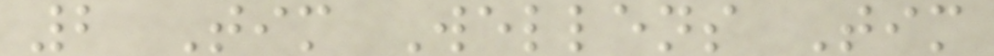2 Tim Wellens Tim
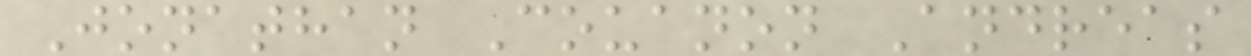Jonathan Couanon Andreas
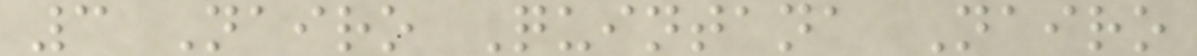3 Nairo Quintana Nairo
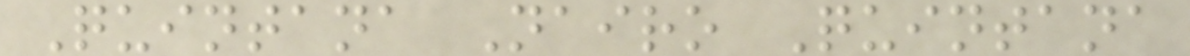Quintana Nairo Quintana
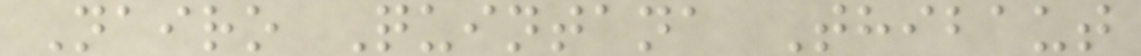Nairo Quintana Thibaut
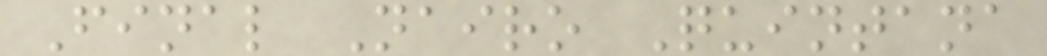Final Nairo Quintana
